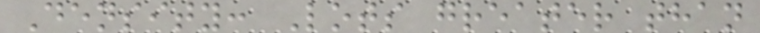Density: Lots greater than
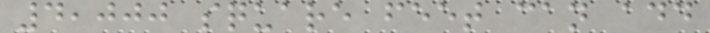4,000 square feet can add
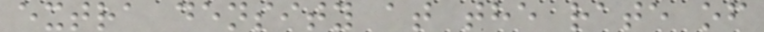extra density at the rate of
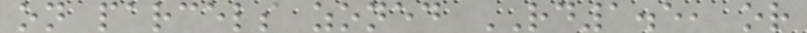on parcels zoned RD1.5, or
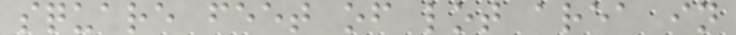square feet of lot area in
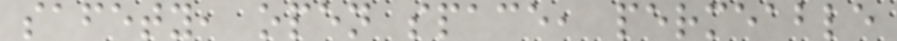safety, open space, permeable
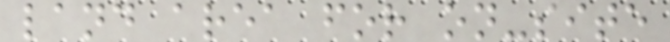land area for on-site
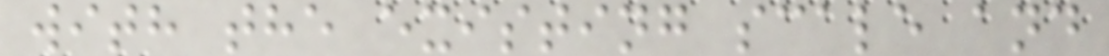with the existing scale and
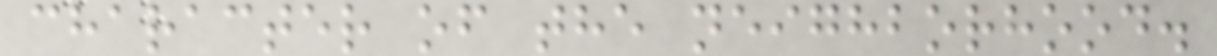character of the neighborhood.
